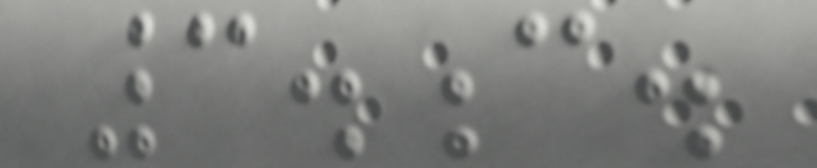3.c.
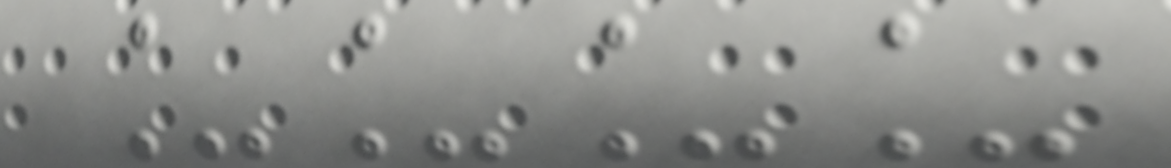____
